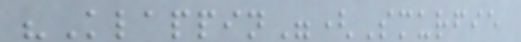"Klappin"(Smurfie
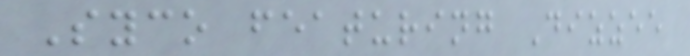Syco featuring Dizzee
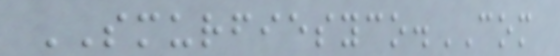SMURFIESYCO.COM
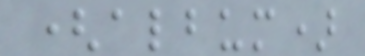(album)
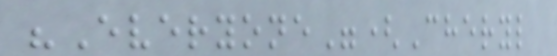"Everyone"(Cheryl
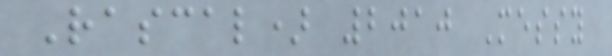Rascal) 2010 Messy
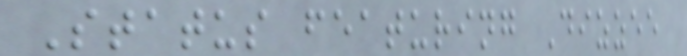Status featuring Dizzee
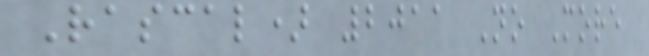Rascal) 2011 No More
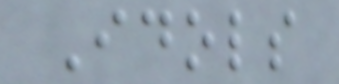Idols
